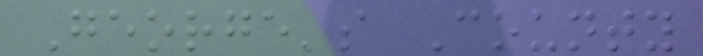George's County
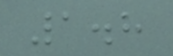1.8
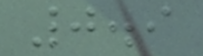0.9
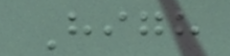High
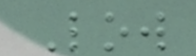Low
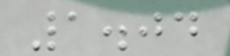1.04
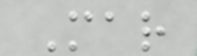Mar
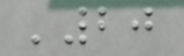'20
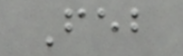Feb
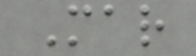Mar
